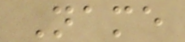Name
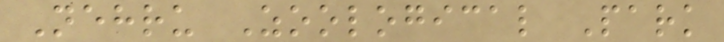Nehru Zoological Park
